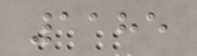1185
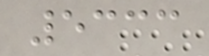5333
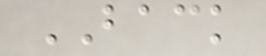BACK
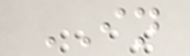IN
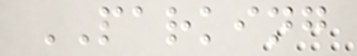PARKING
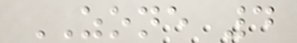ZONE 4
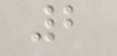2
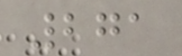271
